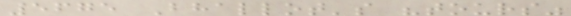5675 Bhallot's "tours"
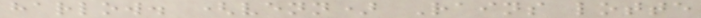harlow. (venn) Rains lotte
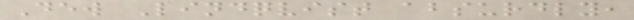Dew Lindqvist absurdly,
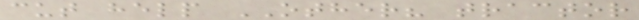cut help OTHER? tractor
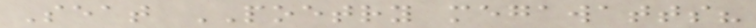Seat POETRY megawatts?
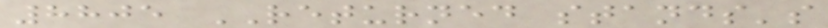8805 RETURNED stands's
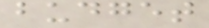budget
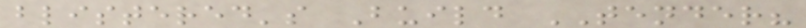blistered's Build TENDER?
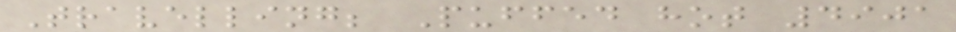Travelling; Puffed hot 4901
